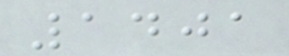1401
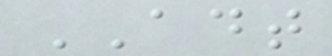ADT
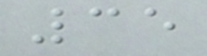35
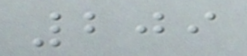209
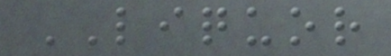LIQUOR
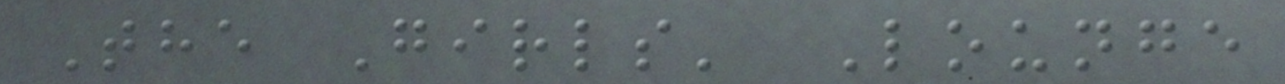The Girls' Lounge
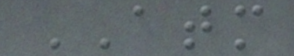ATM
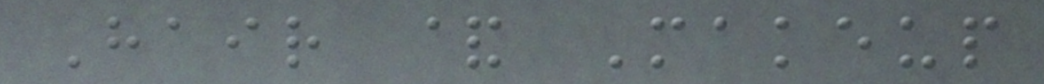Hair & Makeup
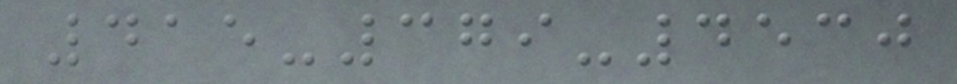415-379-4530
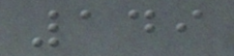149
